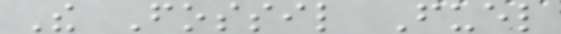The Fossil Fuel
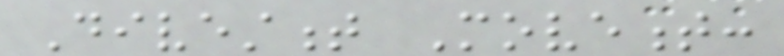Divestment Movement:
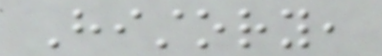History,
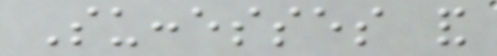Successes and
